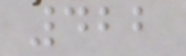422
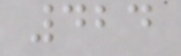424
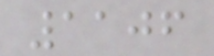1106
